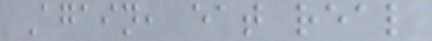Again, eat real
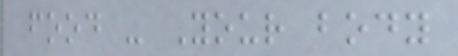food - Your body
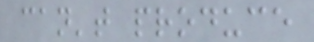can't produce
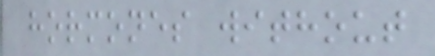hormones without
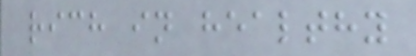rich in healthy
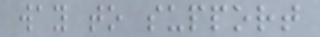way to support
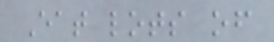Eat lots of
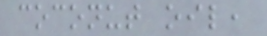coconut oil,
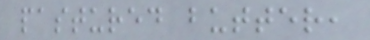pastured butter,
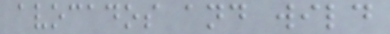avocados and wild
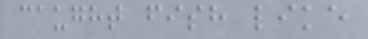caught fish like
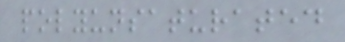polyunsaturated
